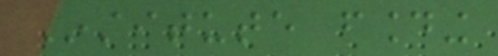Institute founding
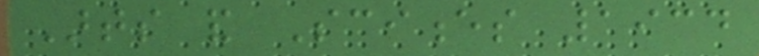Arts and Sciences 1934
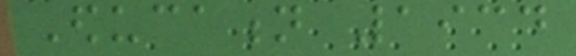Education 1934
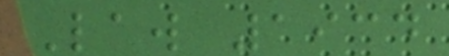Law 1934
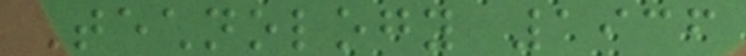Technology 1936
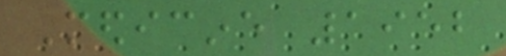Medicine 1952
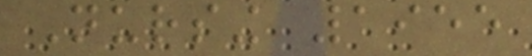Nursing 1955
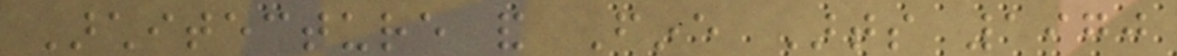Architecture and Fine Arts 1970
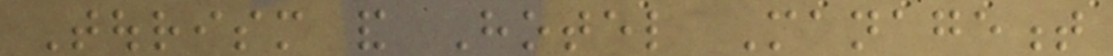Tourism and Hotel Management
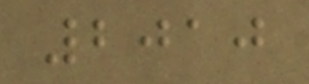2010
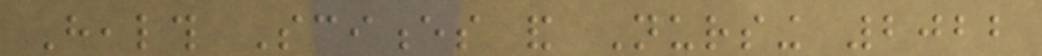Health Sciences and Nursing 2022
